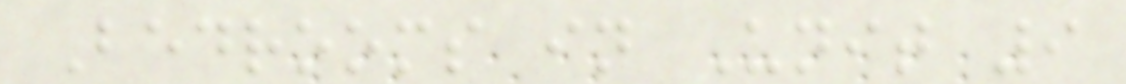Bedrooms in Unit 9
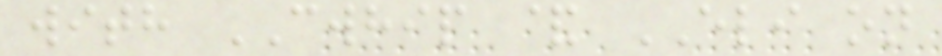with CWHIP & ELI on
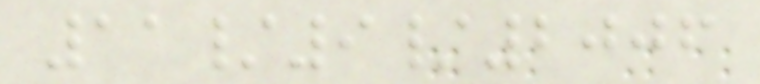11/9/2006
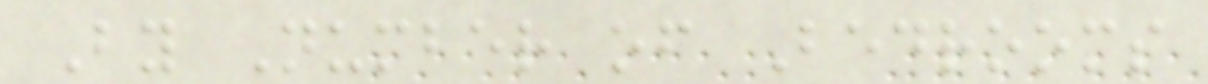By Number of Bedrooms
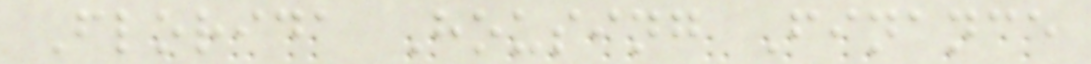Florida Housing Finance
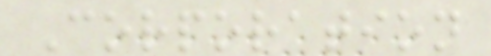Corporation
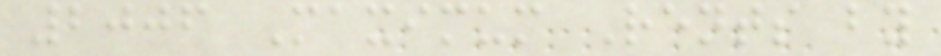2006 Maximum Rents by
